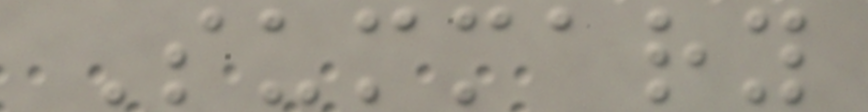Summary
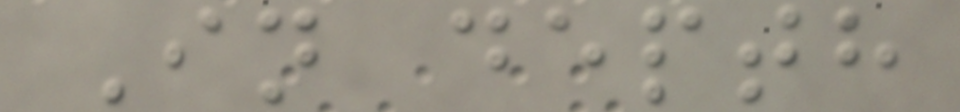In depth
